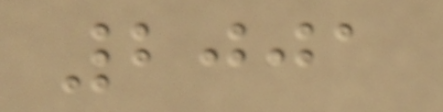2001
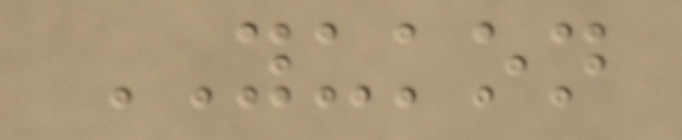YUKON
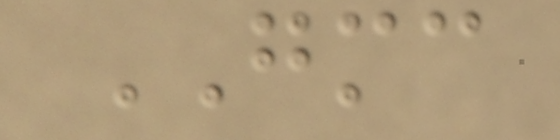GMC
